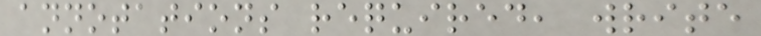annotations required, write
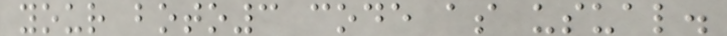your boto3 code as usual.
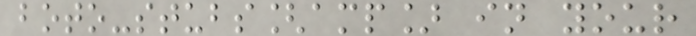boto-stubs[amp] in your
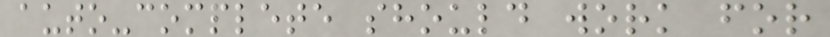auto-complete should work for
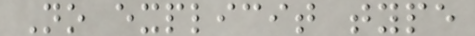No explicit type
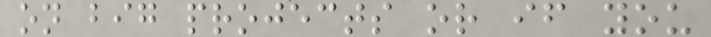on big projects or if you
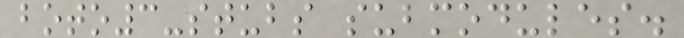boto3-stubs submodules.
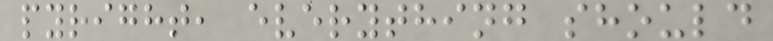pyright, everything should
